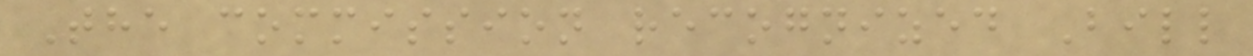The commission recognized Bill
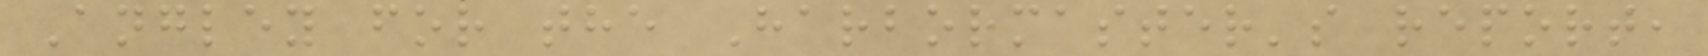Angley for the Harbormaster's report,
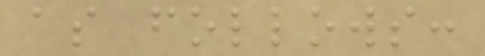as follows:
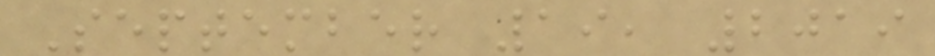September 19, 2019
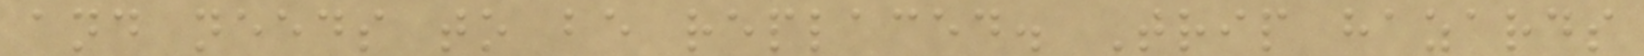and needs to be replaced. Trip hazards
